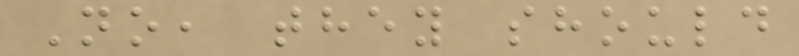No, they should
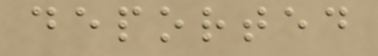deported
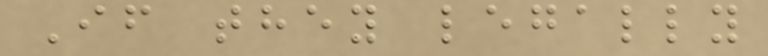If they legally
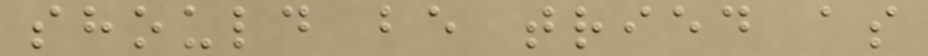should be tried as
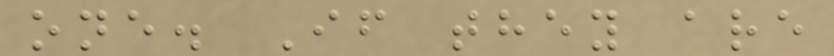one. If they are
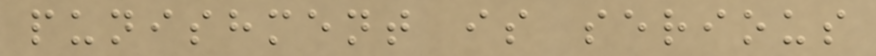punishment is serious
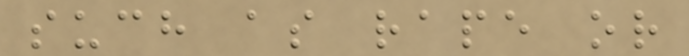such as rape or
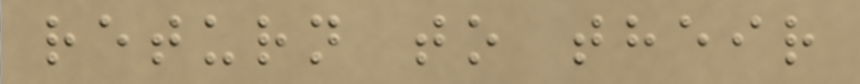return to their
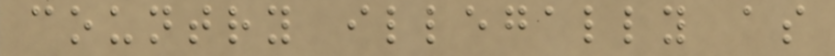country illegally as
